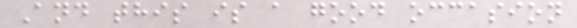And this is a good occasion
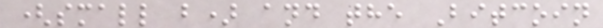(small b) and the Bitcoin
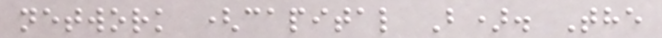network (capital B). The
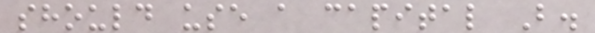should use a capital B.
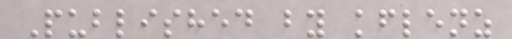Published by kflenz
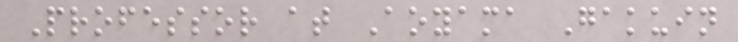Professor at Aoyama Gakuin
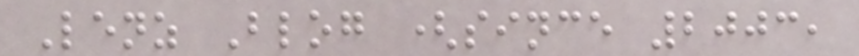Lenz Blog (since 2003,
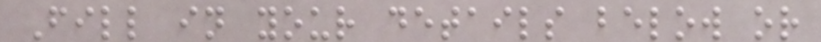Fill in your details below or
